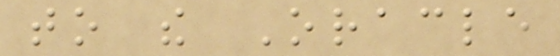to the Oracle
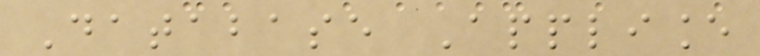Database Appliance
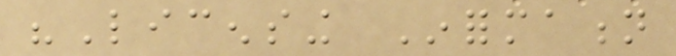"Licensing Information
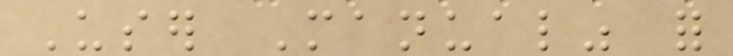User Manual" for
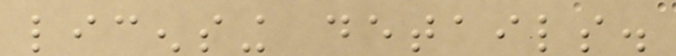licensing details.
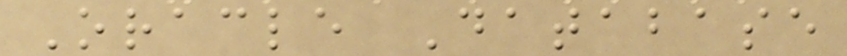Oracle Database
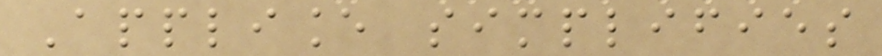Appliance simplifies
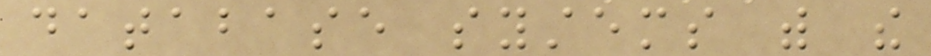database systems with the
